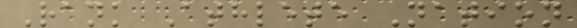Rank Athlete Nation
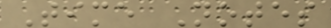Time Notes
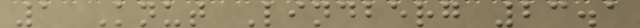1 Knut Lindberg 23.1
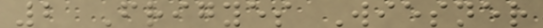2 Frigyes Wiesner
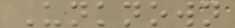Unknown
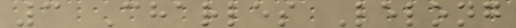3 Charles Lelong
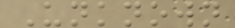Unknown
